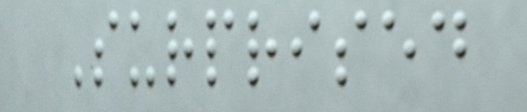Surprised
